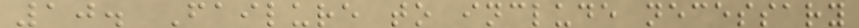10. Failure to include necessary
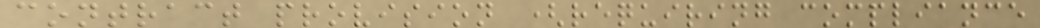contract provision (requiring compliance
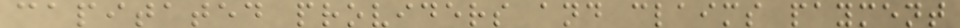capitated providers and claims payment
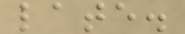late.
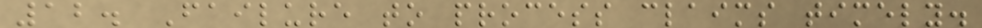12. Failure to process claims timely.
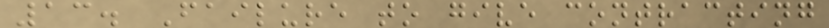13. Failure to give contracting
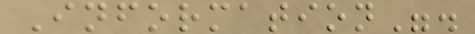Information".
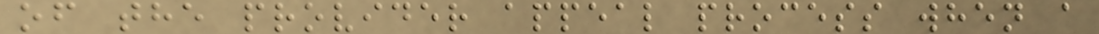of the provider appeal process when a
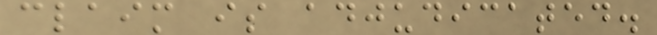claim is adjudicated.
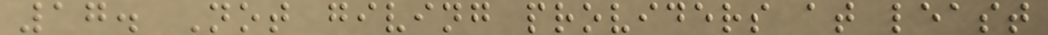17. Not giving providers at least
